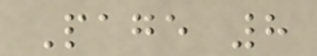Page 8
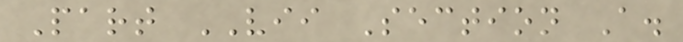Part VII Section A.
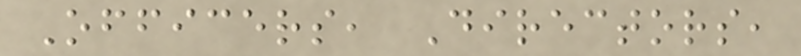Officers, Directors,
